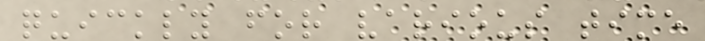quickly for various time
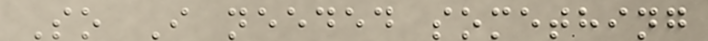So I needed something
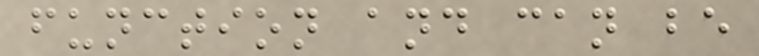function and can be
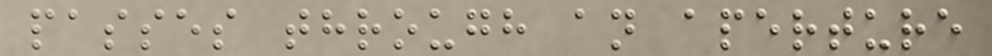passes through an aperture
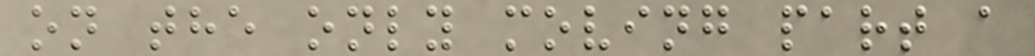on the only moving part a
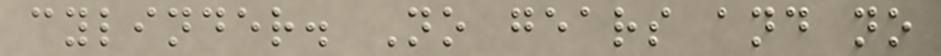cylinder. No gears and no
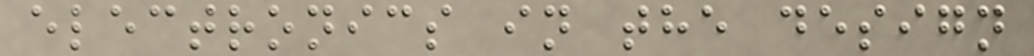electronics in the design
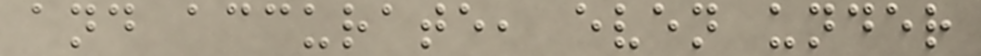and accurate, even under
